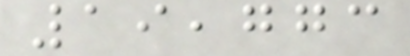19,773
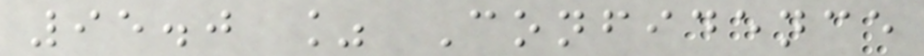95.0 % Confidence
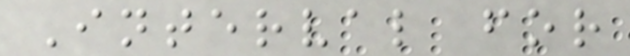Interval for
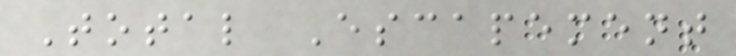Total Escapement
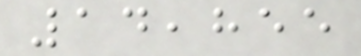14,855
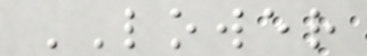LOWER
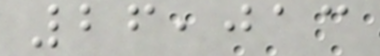26,013
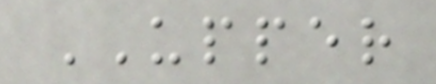UPPER
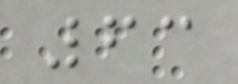63
